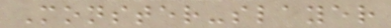Monster-slayer
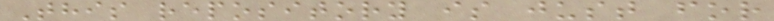This repository is just for
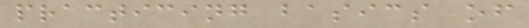practicing basics of
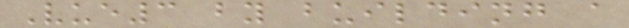Vue3 by building a
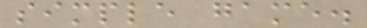simple game.
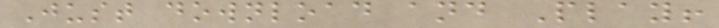Just download and Play!
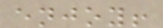enjoy!
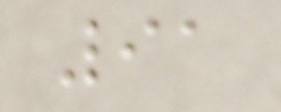91
